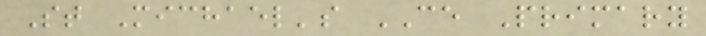St Michael's CE Primary
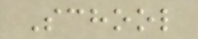School
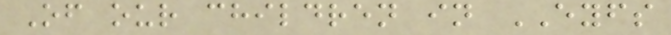Of our children in EYFS
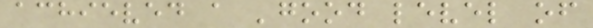achieved a 'good level of
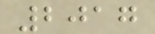2017
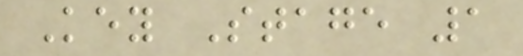Key Stage 1
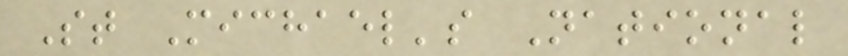St Michael's National
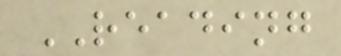READING
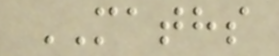MATHS
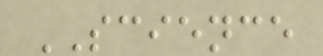SCIENCE
